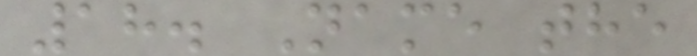18. Name the
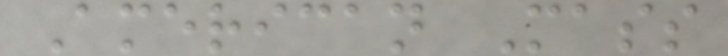American Mass
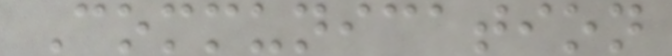Communication
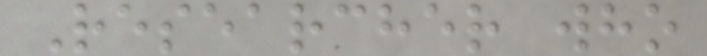Researcher who
